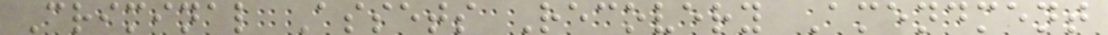Criminal Assets Recovery Amendment
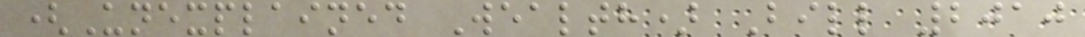(Unexplained Wealth) Bill 2010
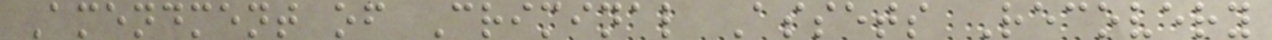Amendment of Criminal Assets Recovery
